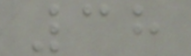38
